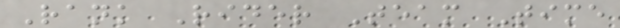Rank Rider Team Time
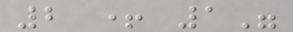2 + 1"
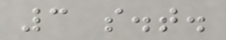3 s.t.
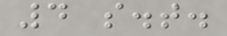4 s.t.
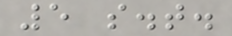5 s.t.
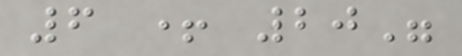6 + 20"
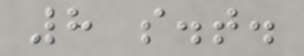8 s.t.
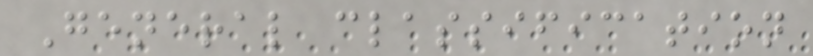General classification
